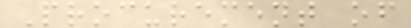Procurement of
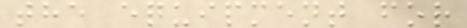the equipment for
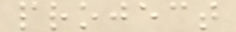project
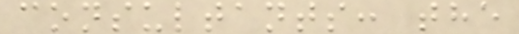consultants: the
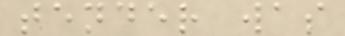tender was
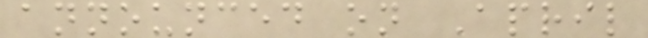announced on April
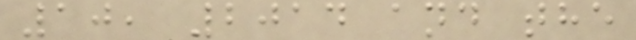10, 2014 and the
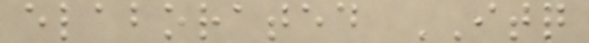elaborated ITQ
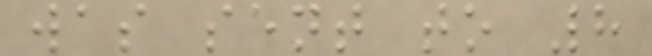was sent to 8
